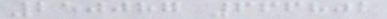250087 666802
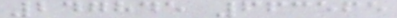247845 663565
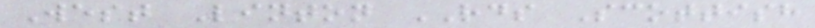West Linton RDS Scottish
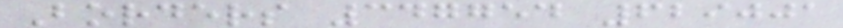Borders 347754 629001
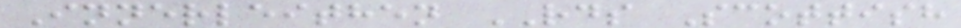Innerleithen RDS Scottish
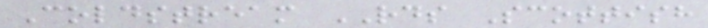Coldstream RDS Scottish
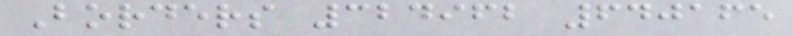Borders 324962 640165
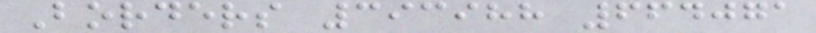Borders 393988 664071
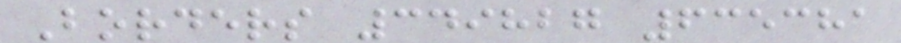Borders 349827 635381
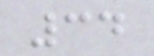34
